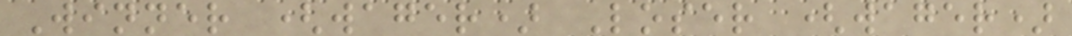Winner (wager) Loser (wager)
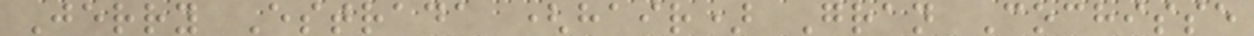Jerry Estrada (hair) Gran Cochisse
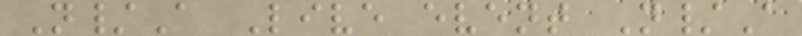N/A Live event N/A
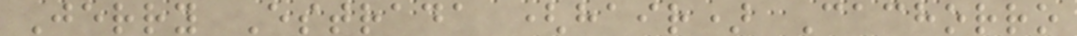Jerry Estrada (hair) Cachorro
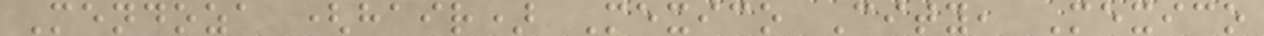Mendoza (hair) Mexico City, Mexico
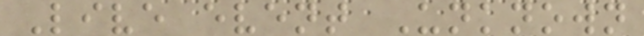Live event Unknown
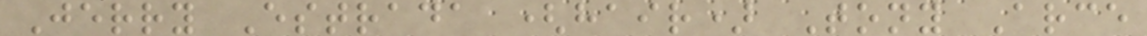Jerry Estrada (hair) Tony Arce
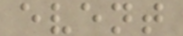event
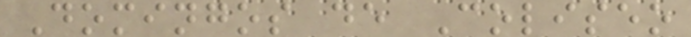Domingos de Coliseo
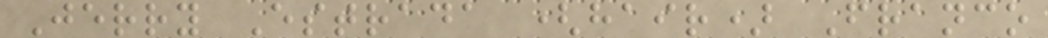Jerry Estrada (hair) Franco
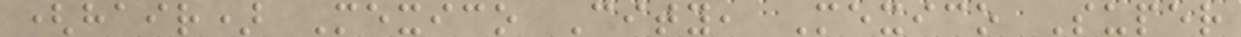(hair) Mexico City, Mexico Super
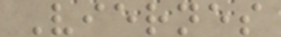Viernes
